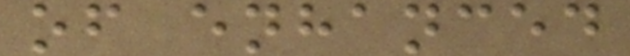of enhanced
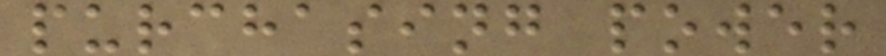purchasing power
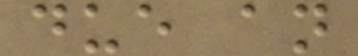due an
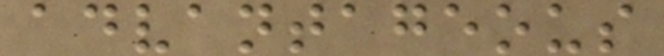advantageous
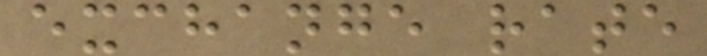exchange rate
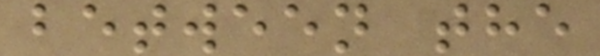between the
